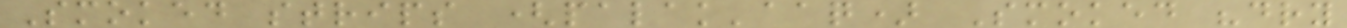Smoked strips (palak'aaq) Smoked "dry
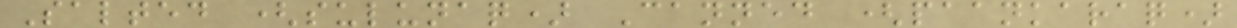Salted (sulunaq) Canned (paankaraq)
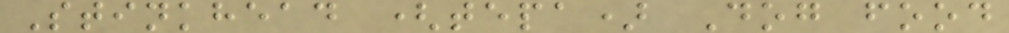Stinkhead (tepa) Dog food
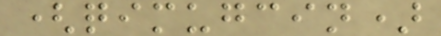(qimugcin)
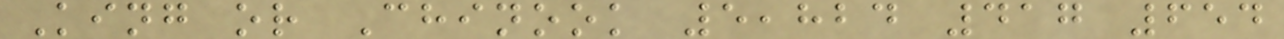King or Chinook 5,824 417 654
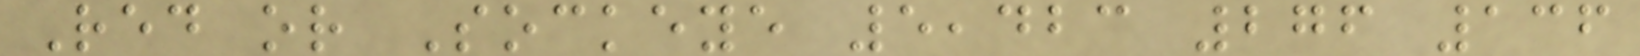Red or Sockeye 5,423 276 136
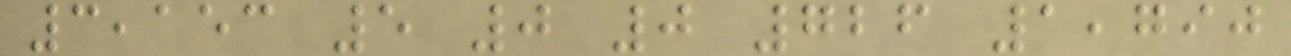3,153 5 0 0 726 1,790
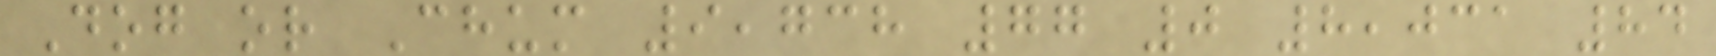Dog or Chum 9,738 77 0 8,031 84
